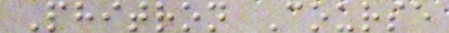Phitron Course
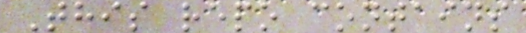This repo contains
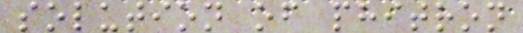solution of phitron
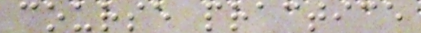course practice
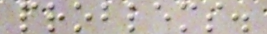problems.
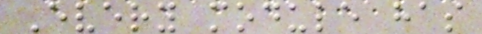Every module has
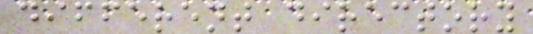different directory
